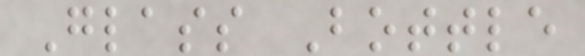Glass Bottle
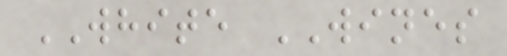WHITE WINES
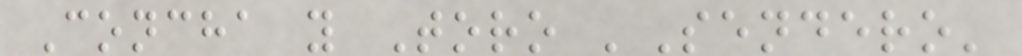Concha y Toro 'Sendero'
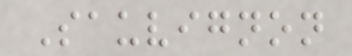Sauvignon
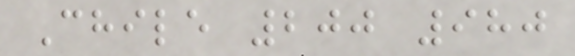Chile 200 980
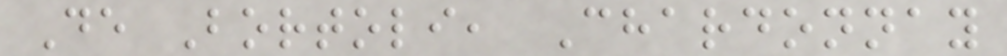De Bortoli, Chardonnay
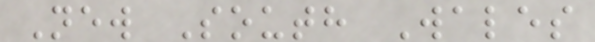New South Wales
